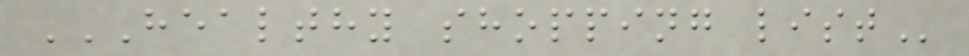HEALTHY SHOPPING LIST
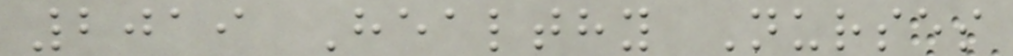2019 Healthy Nurses
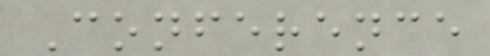Conference
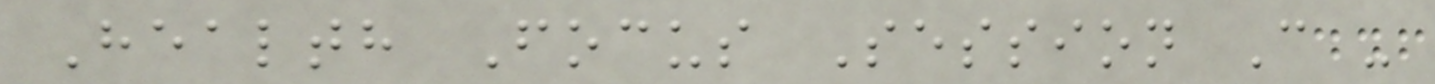Health Focus Session C -
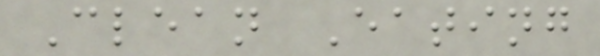Clean Eating
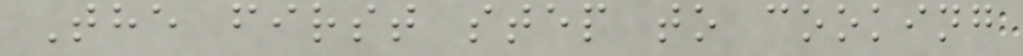The first step to cooking
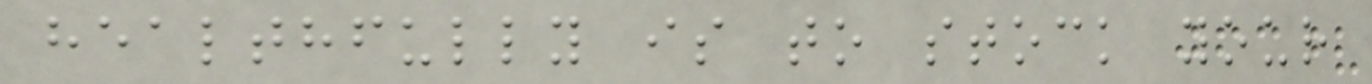healthfully is to stock your
